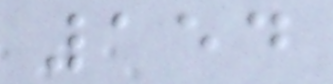154
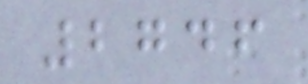2746
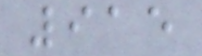915
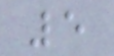5
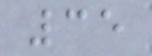35
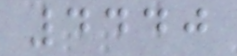4440
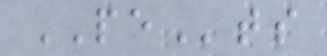PEts
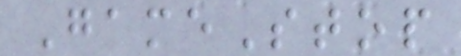GameStop
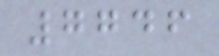7746
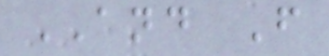AND F
